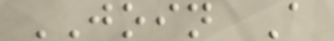JOIN A
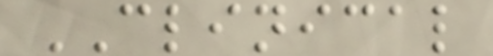CLINICAL
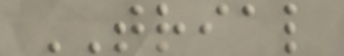TRIAL
